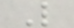L
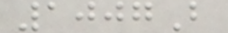1007B
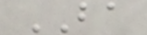BA
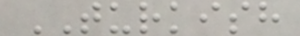TURKISH
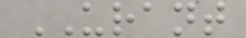URANT
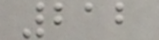212
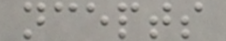ncepts
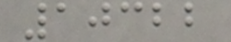10322
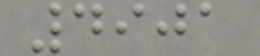4901
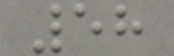58
